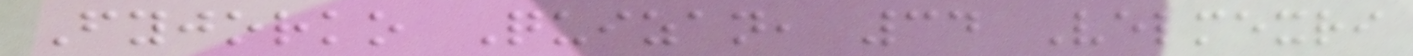Fyjorko Quizan, 34 Velmexri
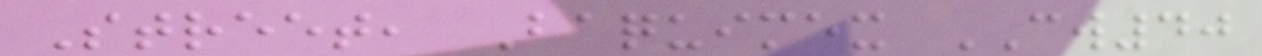Street, Baquimex CW40
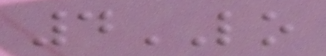4LO
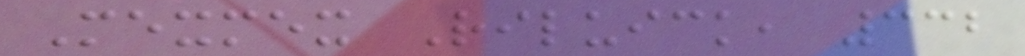Mexmex Riluick, 332
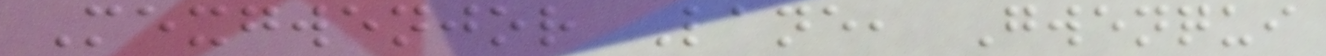Mexgwenjor Lane, Gwenqui
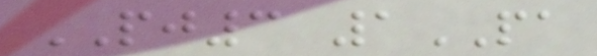PJ3 1PA
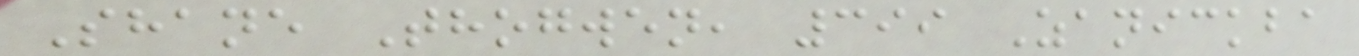Shane Thogwen, 399 Zanickba
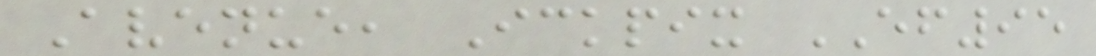Avenue, Ickpix EF95
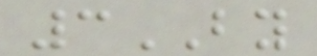3BY
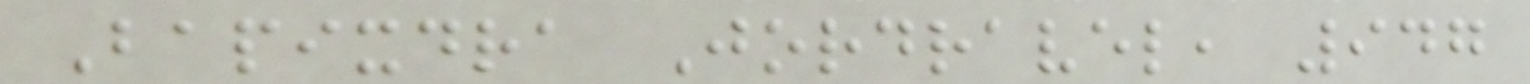Bapixdra Jordravel, 947
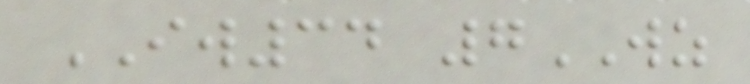IW34 7WZ
